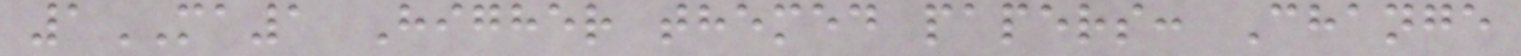1MA1 Higher themed papers: Change
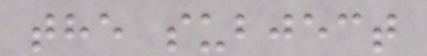the subject
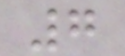7
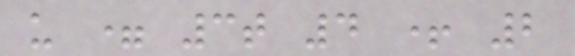u = 3t 4 + 2
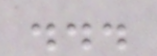...
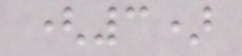(3)
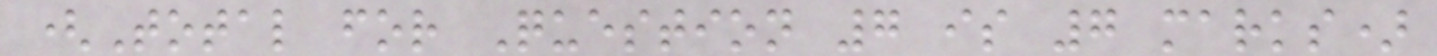(Total for Question 7 is 7 marks)
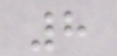8
